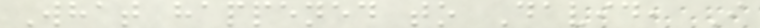What happened to David, I
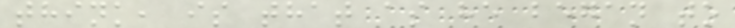think, is that as he began to
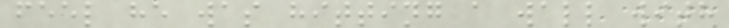feel he was hitting a wall with
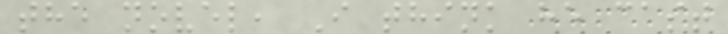the novel, I think he cast
